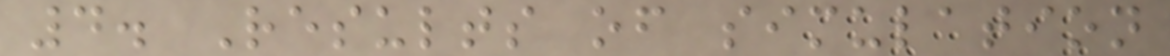4. Results of simulation
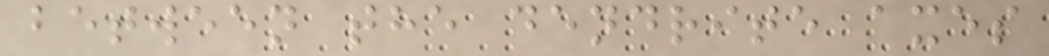between the dendrite axes
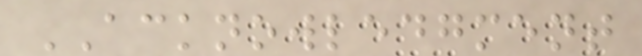ACKNOWLEDGMENT
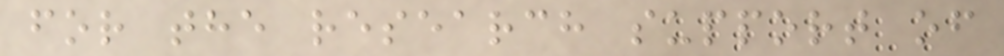for the research support of
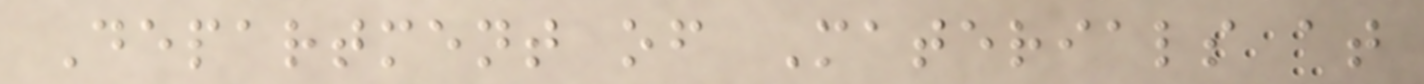Department of Materials at
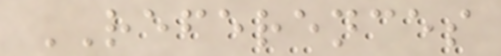REFERENCES
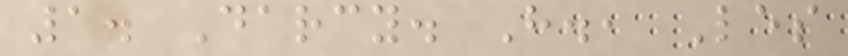1. Darcy. H., Les
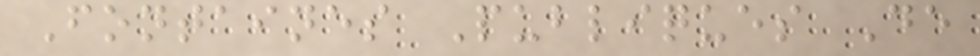Fontaines Publiques De
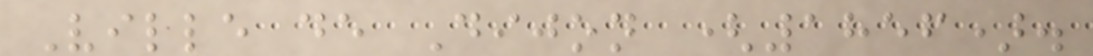Ville de Dijon (1856).
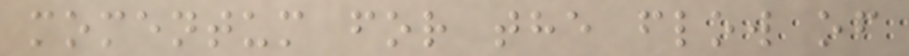momentum for the flow of
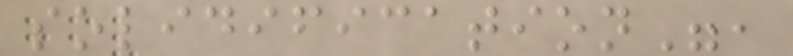solidification",
